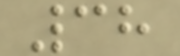38
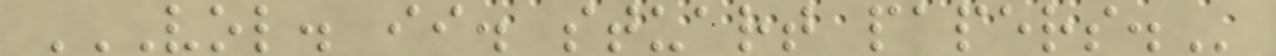VOL. II. STUART PAPERS.
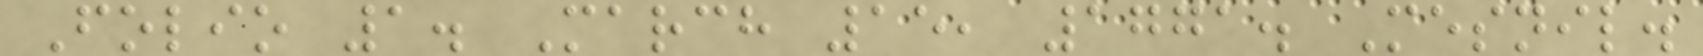Folio 1. March 15, 1771. Mesnil.
